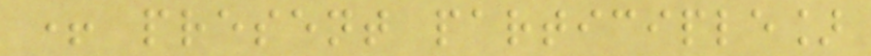+ present participle]
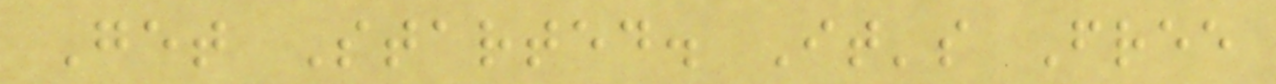Get Started. It's Free
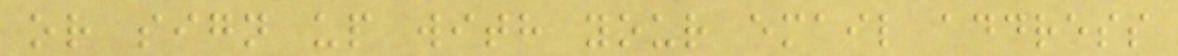or sign up with your email address
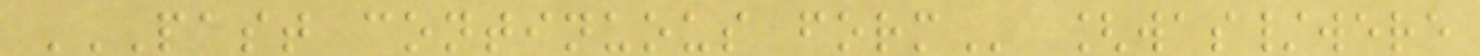PAST CONTINUOUS FORM [was/were
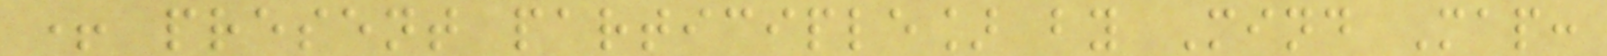+ present participle] by Mind Map:
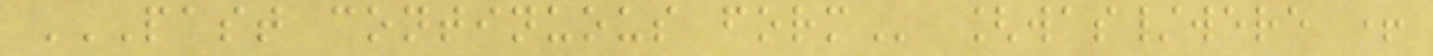PAST CONTINUOUS FORM [was/were +
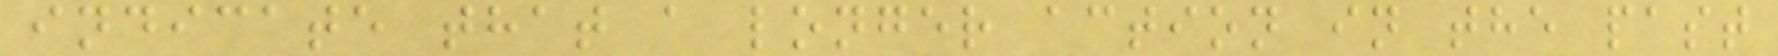indicate that a longer action in the past
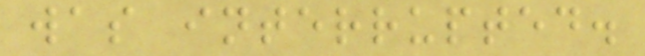was interrupted.
